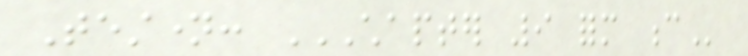Testname: CHAPTER 9 FORM C
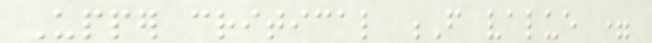Upper critical F value =
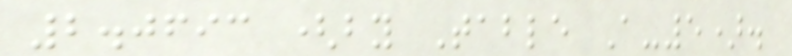2.0693 (by Table A-5).
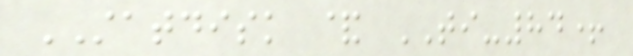STATDISK & TI-84+
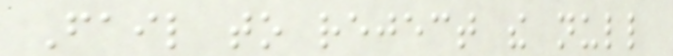Fail to reject the null
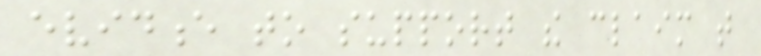evidence to support the claim that
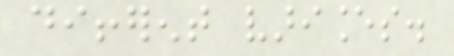different variances.
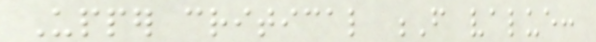Upper critical F value:
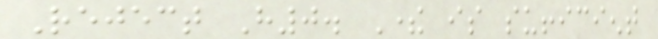Reject H0. There is sufficient
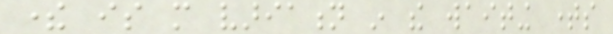there is more variation in the waiting times
